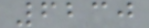6230
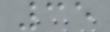35
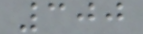300
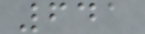641
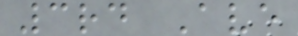3rd Ave
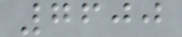7600
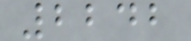2242
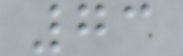73
